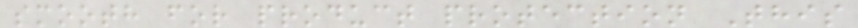smooth for product protection This
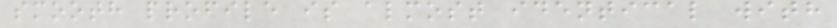smooth profile is almost identical with
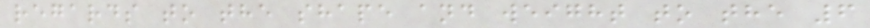regards to the shape and weight to the 6
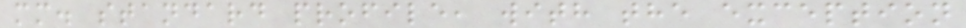mm. standard profile, with the exception
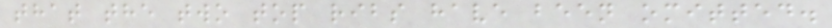that the two top ribs have been omitted.
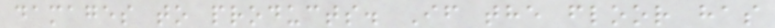damages to products. If the floor has
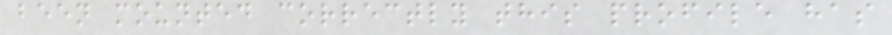been mounted correctly this profile has
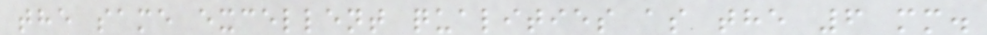the same excellent qualities as the 6 mm.
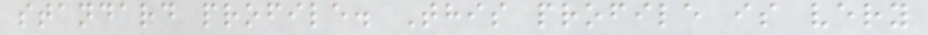standard profile. This profile is very
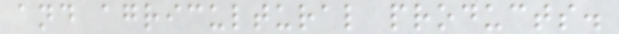and agricultural products.
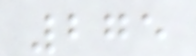275
